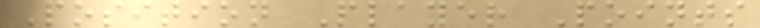Position Player Points
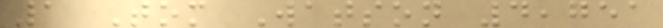1 Tom Watson 4,751
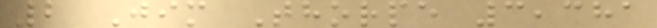2 Jim Thorpe 3,381
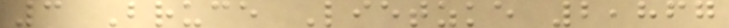3 Bruce Lietzke 2,867
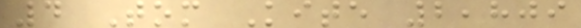4 Tom Kite 2,809
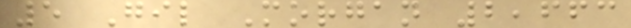5 Gil Morgan 2,663
